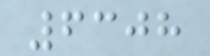6308
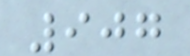907
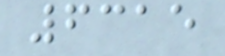6315
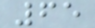65
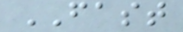FAST
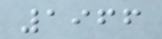1966
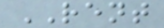RENT
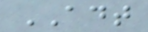ADT
